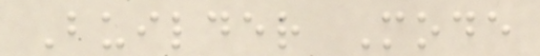Builder Mode
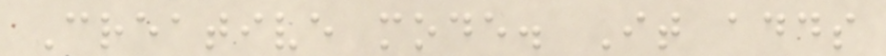Creative mode. It adds
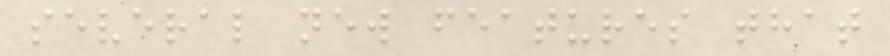several new features that
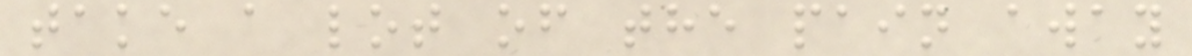take a lot of the pain away
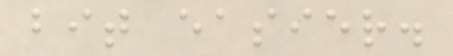bit easier.
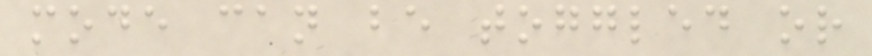mode can be toggled or
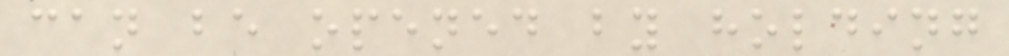can be opened by holding
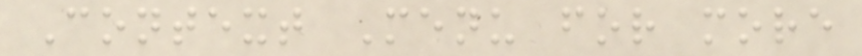Context Menu for more
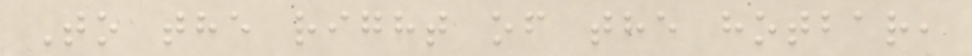To the right of the hotbar,
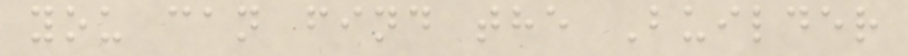you can find the Builder
